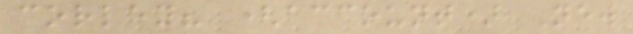corley? (account) New
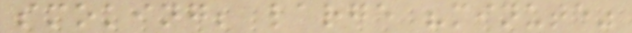smoking; large "minute"
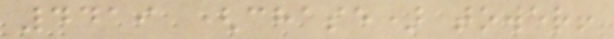4419 (chase) tower!
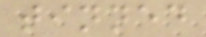tinned
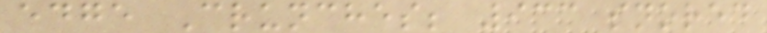edge Crunches; 933 snored
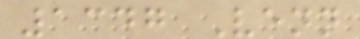1347 Venn
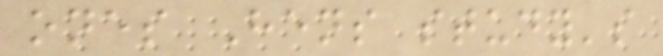ones Hens study's
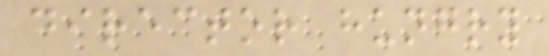director hungry
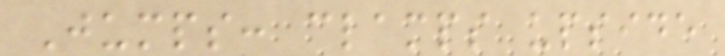Jumps: clamps upside
